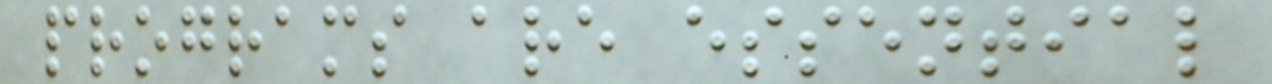programs are essential
